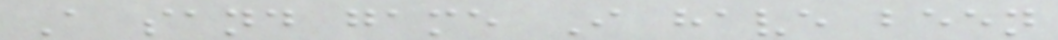A sand game I have been
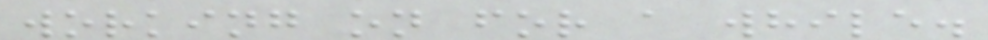working on for a while.
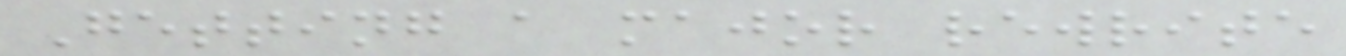Getting a major rewrite
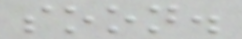soon.
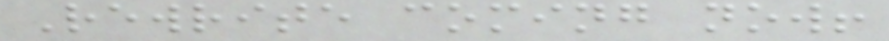Rewrite coming now!
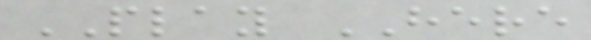PLAY HERE
